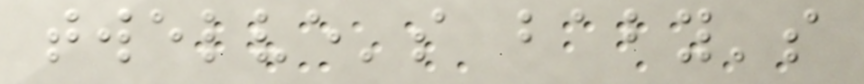twelve's baby's
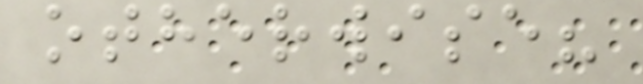otherwise?
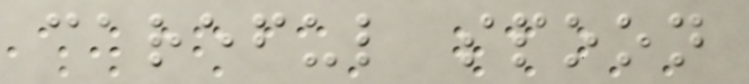careful spoon
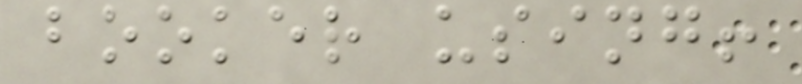booker using!
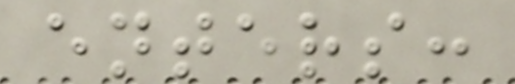enters:
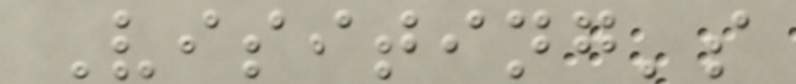Visiting's
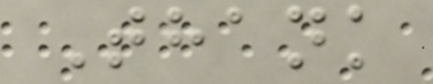Thank
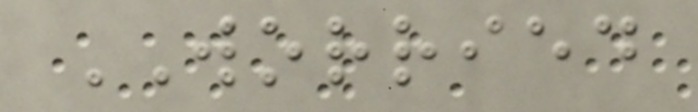WORRIED
